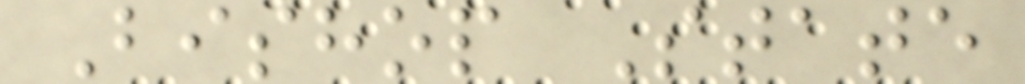Bishop State
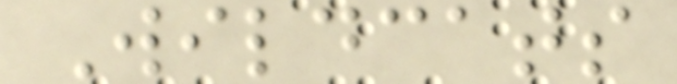Wildcats
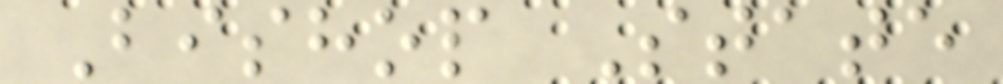Bishop State
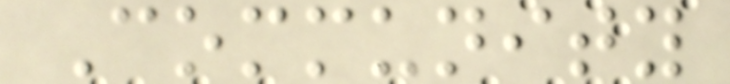Community
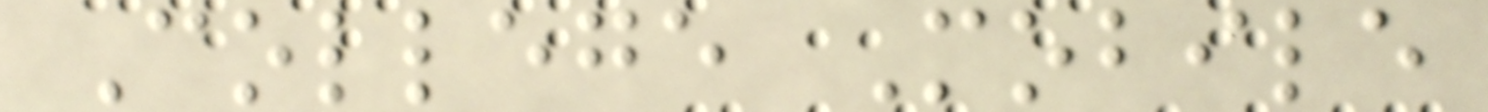College Mobile
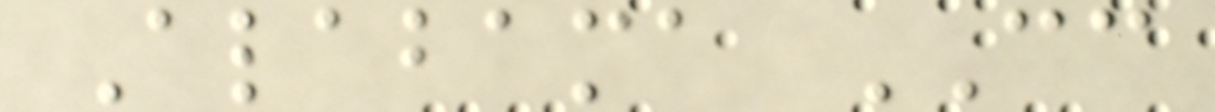Alabama CC
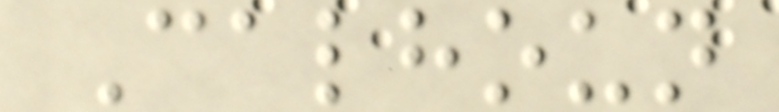Calhoun
